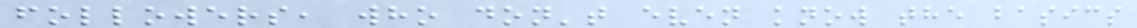followers, who don't even know the basics
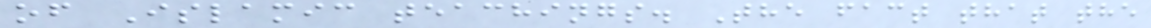of Islamic teachings. The fact that the
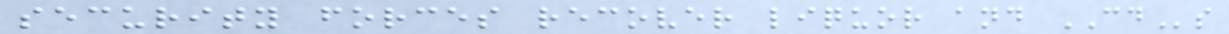security forces recover liquor and CDs
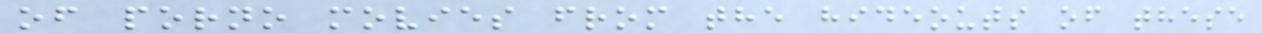of porno movies from the hideouts of these
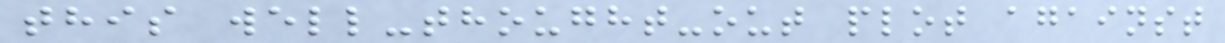this well-thought-out plot against
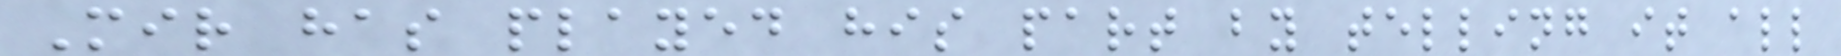Mir has played his part by telling it all
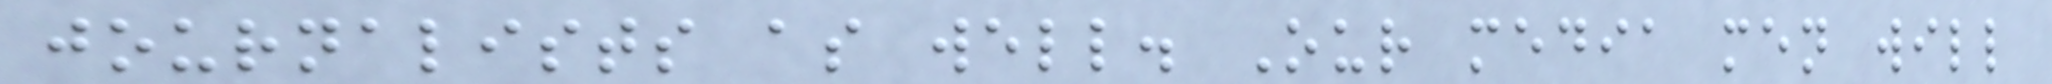journalists as well. Our media men will
